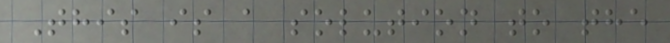This is a solution to the
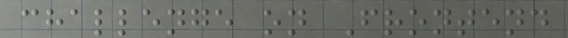challenge on Frontend
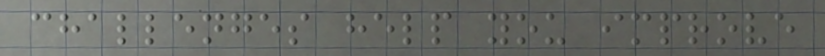challenges help you improve
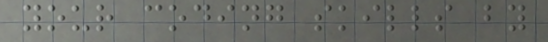your coding skills by
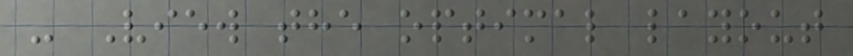- View the optimal layout
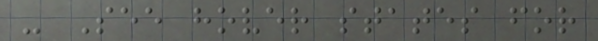- See hover states for
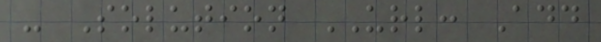- Solution URL: Add
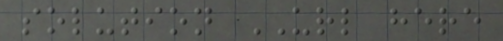solution URL here
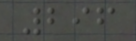296
